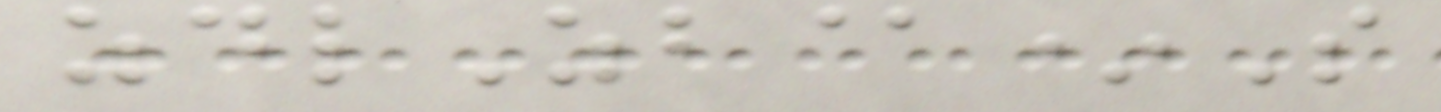zdlZb@*S
